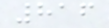816
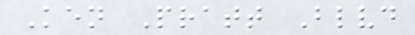Ken Pratt Blvd
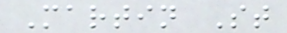Martin St
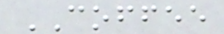COFFEE
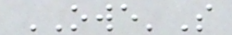OWE'S
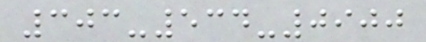303-534-0900
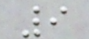9
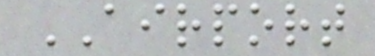AIRPORT
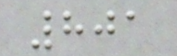801
